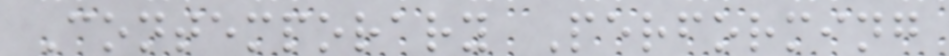Contemporary Performing
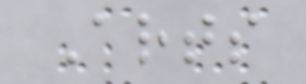Arts
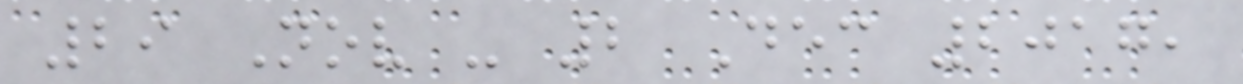29 Nov - 2 Dec 2017,
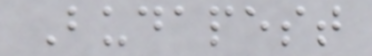Budapest
